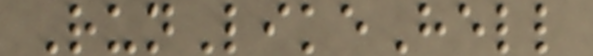RunLikeHell
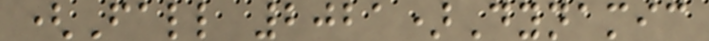(Fall 2021)Dynamic
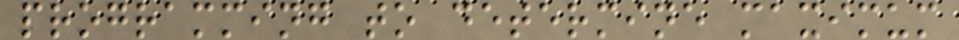programming to determine maximum
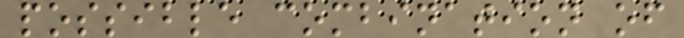possible combination of
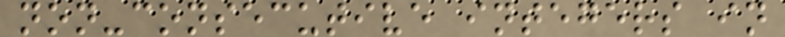non-consecutive integers in
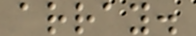array.
